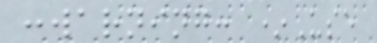:warning: *Use
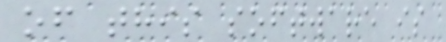of this software is
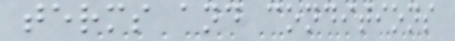terms and conditions
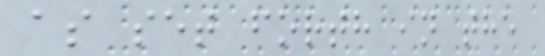as set forth in the
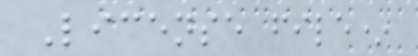License file*
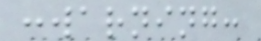:warning:
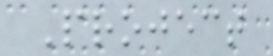Project
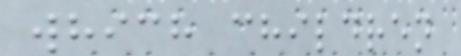which children
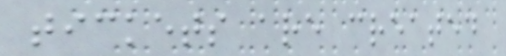tickets are created
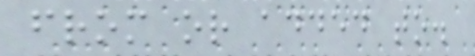from or added to.
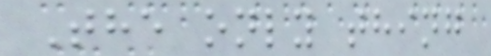The only thing
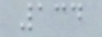134
